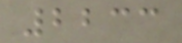2233
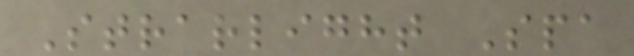Strarlight Spa
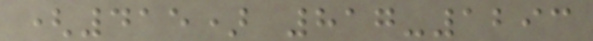(415) 817-1293
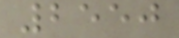2550
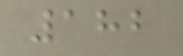182
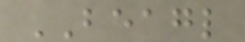BEAGL
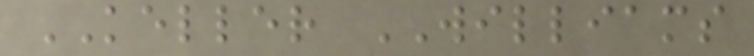KELLER WILLIAMS
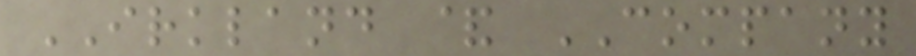IRKLAND & COMPANY
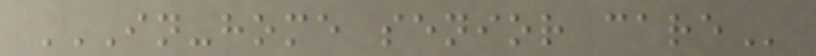IN-HOME SENIOR CARE
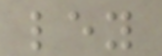ley
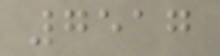7517
